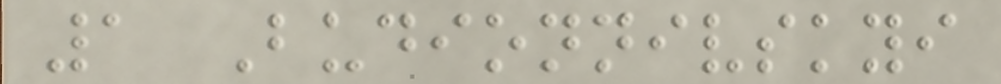1 Budionnivskyi
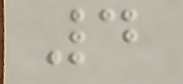4
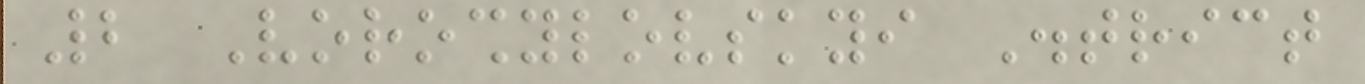2 Voroshylovskyi District
